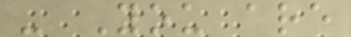- You are
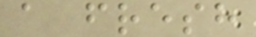a fresh
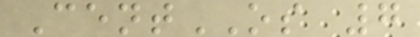CentOS 7
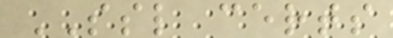SSL certs
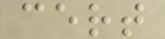cert
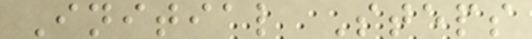Initial Steps
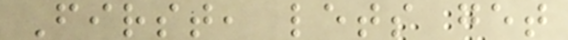First, lets get
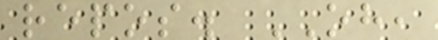repos. OH,
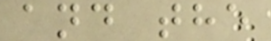and the
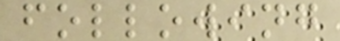following
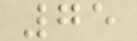75
